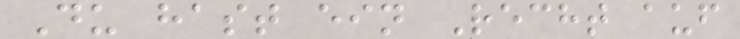Du hast ein Recht auf
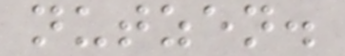nutzen.
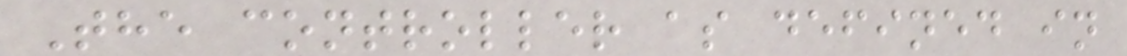The controller as defined in
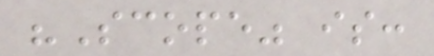"Scope" is:
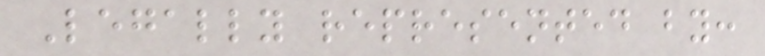Legally represented by:
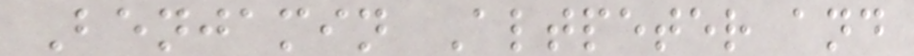Benjamin Altpeter and
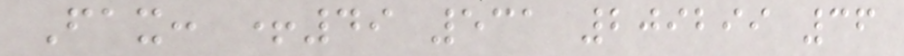Fax: +49 531 209299 36
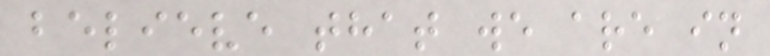believe that we are in
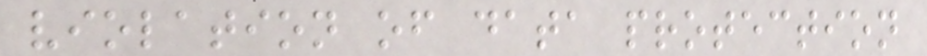violation of data protection
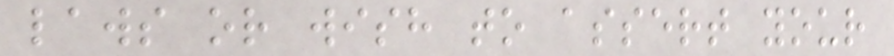laws or wish to assert your
